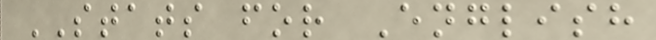STATS for English
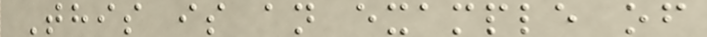This is an example of
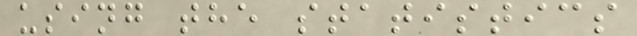using the statistics
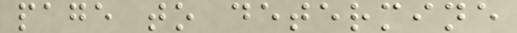page to determine
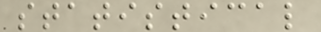statistical
